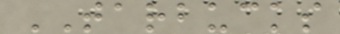TARBUCKS
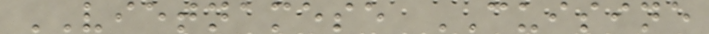VIETNAMESE CUISINE
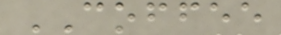COFFEE
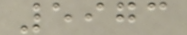5973
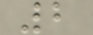2
